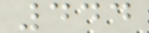444
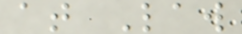at Law
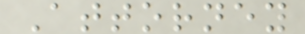Attorney
